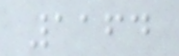1164
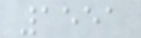1551
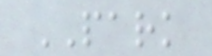PARK
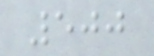500
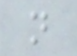n
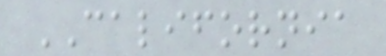CALIFORNIA
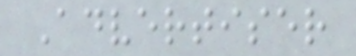Advertiser
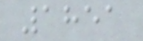1851
